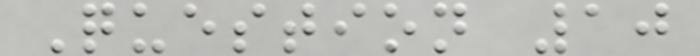Question 10
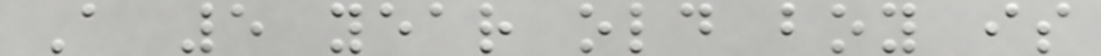A 5 year old boy is
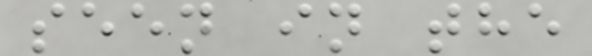seen in the
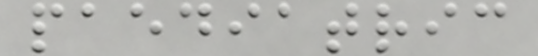paediatric
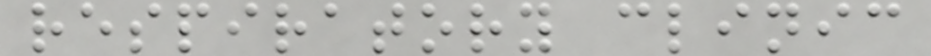respiratory clinic
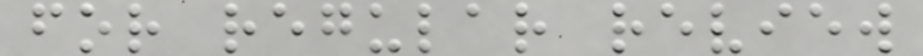for regular review
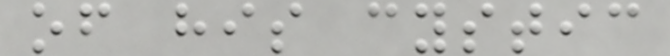of his cystic
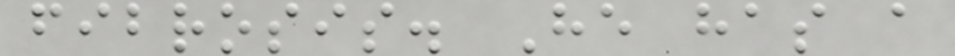fibrosis. He has a
